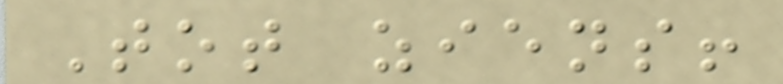Tot ziens!
